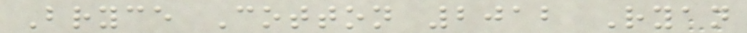Bryce Cotton 2012 Ryan
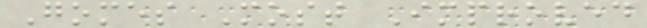Gomes Most Improved
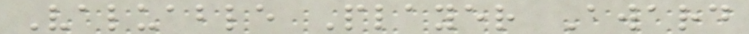Valuable Player Award
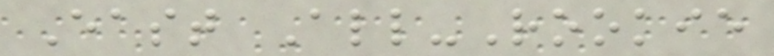East All-Rookie
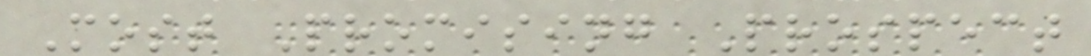Most Promising Prospect
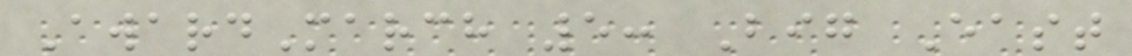AwardMarch 5: Big East
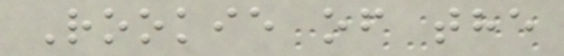Rookie of the
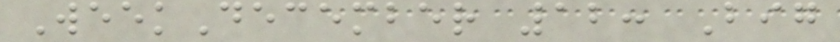WeekDecember 12: Big
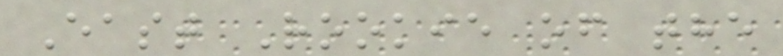East Rookie of the
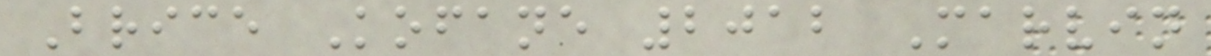Brice Kofane 2012 Marvin
